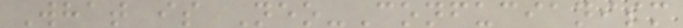What is Neo-Confucianism
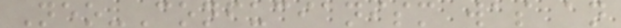Neo-Confucianism was an
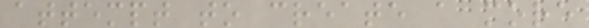attempt to create a more
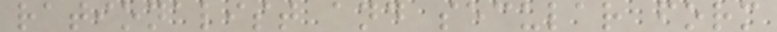rationalist and secular form
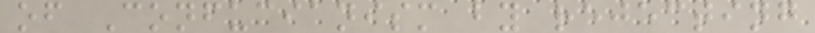of Confucianism by rejecting
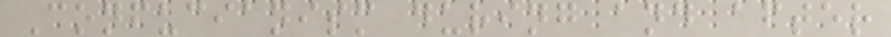Confucianism during and after
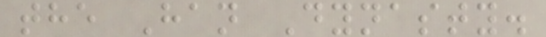the Han Dynasty.
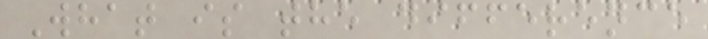What is the difference
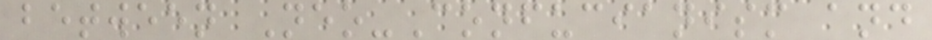between Neo-Confucianism and
